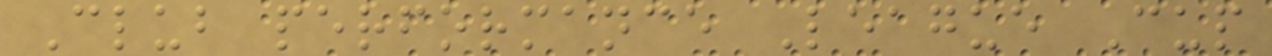Club performance League Cup
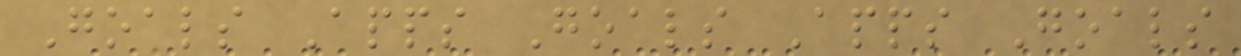Goals Apps Goals Apps Goals
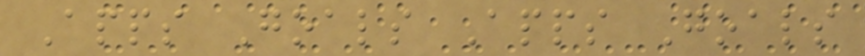Apps Goals Apps Goals
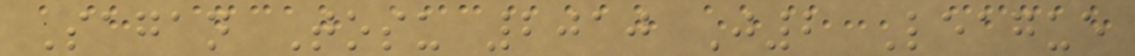Sagan Tosu 2010 J2 League
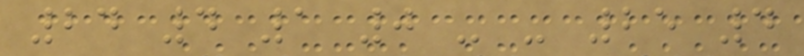24 4 1 0 - - 25 4
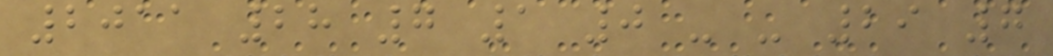2011 28 7 1 0 - - 29 7
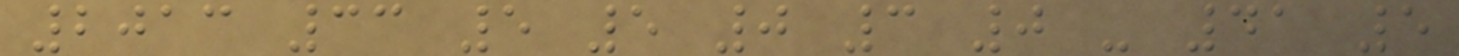2013 33 5 5 0 3 0 - 41 5
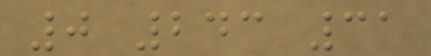0 243 31
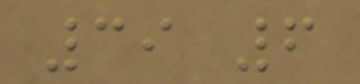39 6
